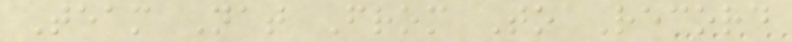Team Nat From To Record
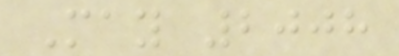May 2008
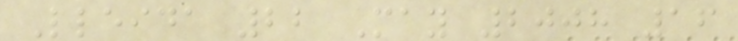Lleida 22 May 2008 16
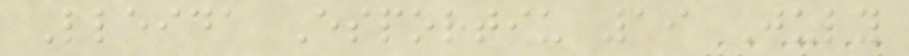Lleida Esportiu 19 July
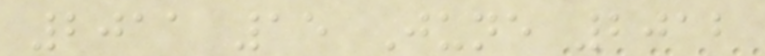2011 15 June 2012
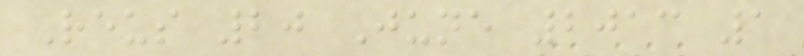Reus 20 June 2013 1
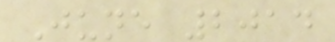June 2014
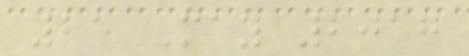25 May 2017
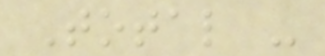Total -
